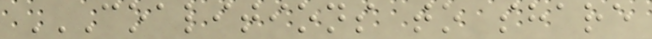COALITIONS TO SHARE
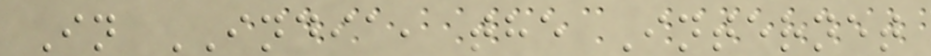In INDIA, the Internet
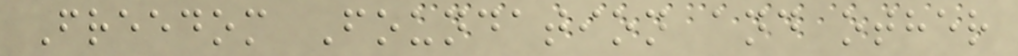Freedom Foundation and other
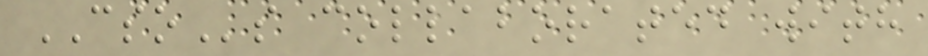CSOs collaborated with
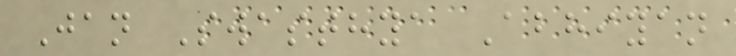Jan Swasthya Abhiyan
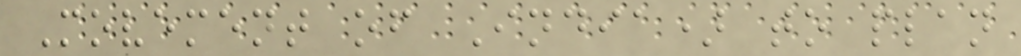Movement of India) to plan
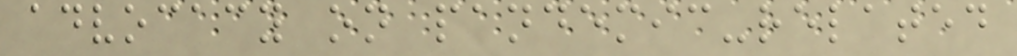advocacy on pandemic-related
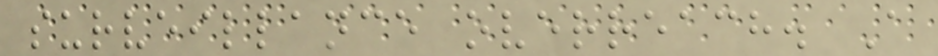surveillance overreach. A
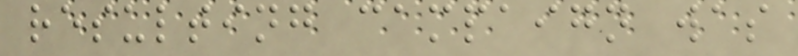resulting campaign was
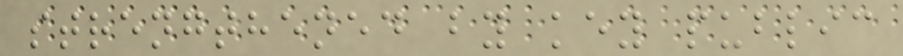strengthened by key public
